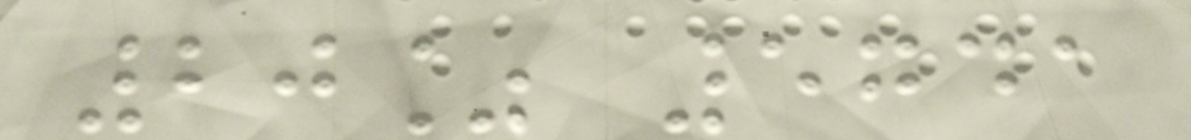20% 5741
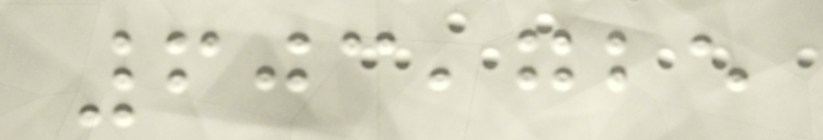603,725
